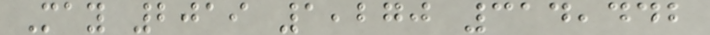May 2019 1,270 314,442
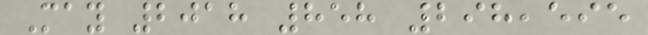May 2018 858 298,595
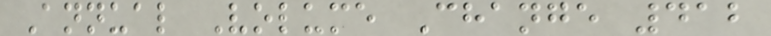Annual Volume Change 412
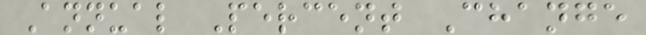Annual Percent Change
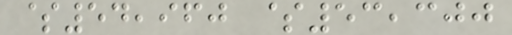$54,960 $53,300
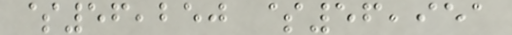$56,250 $56,951
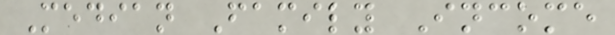Median Family Income
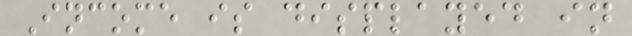Income is displayed in
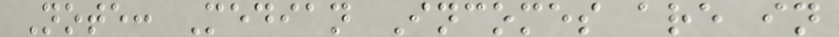Note: Median Incomes are in
